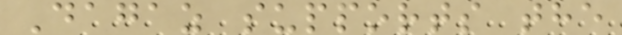Dagaz supports the
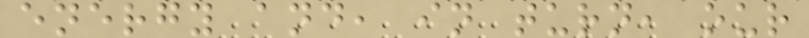energy and, in turn, our
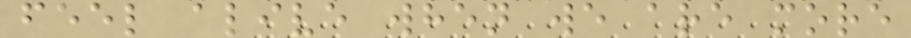feel alive when we are more
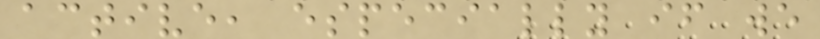active, especially if we
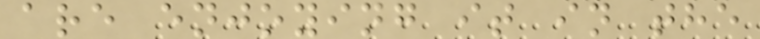are enjoying it in the
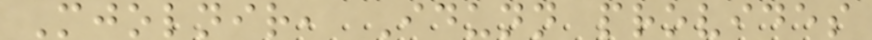Mjolnir, Idunn provides
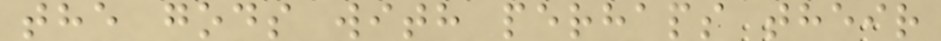the gods with perhaps their
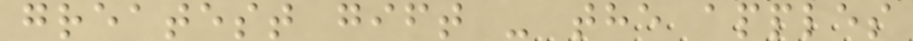greatest gift - the apples
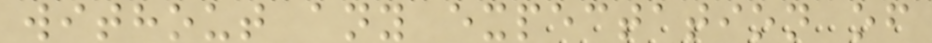without any expectation of
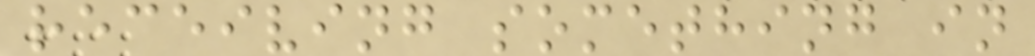receiving something in
